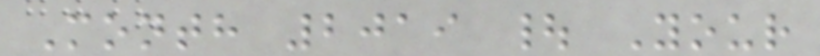Month 2019 | Your
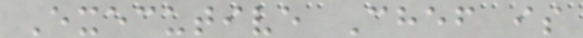Executive Chef is
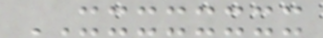XXXXXXXX
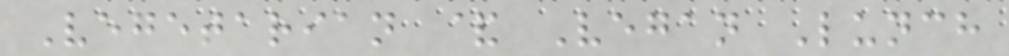Vegetarian & Vegan Lunch
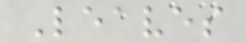Leaves
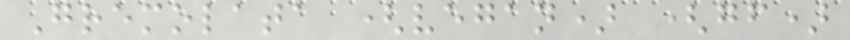Gremolata (vegan) (gf)
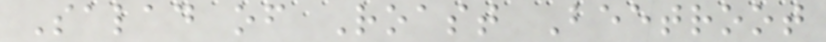Salad of Roast Beetroot
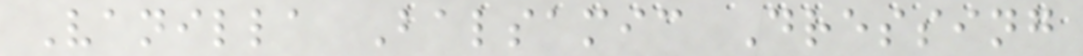Vanilla Balsamic Dressing
